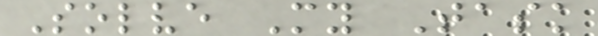Solve My Task
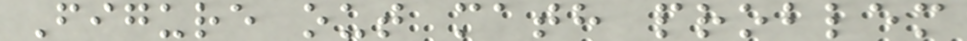Figure out math problem
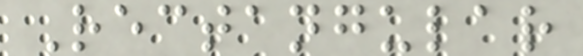Rectangular
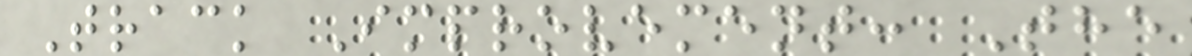Track Improvement: The
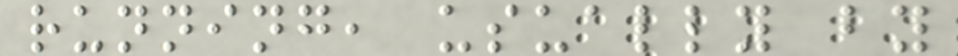running, usually by
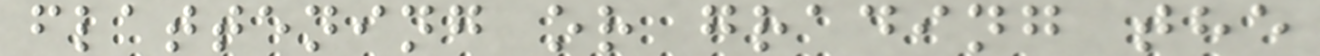flattening or grading the
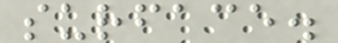surface.
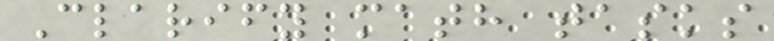Clarify math tasks
